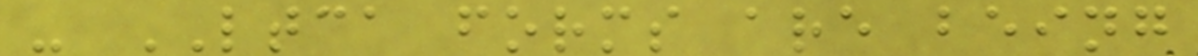- LTCA forms are being
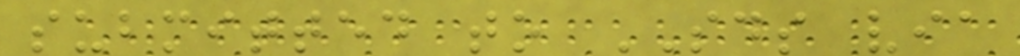submitted to SDS via
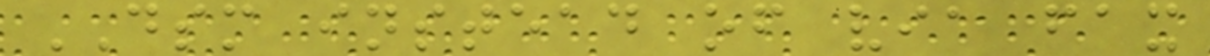DSM instead of via fax
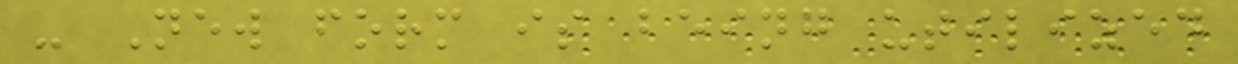- New form is being utilized
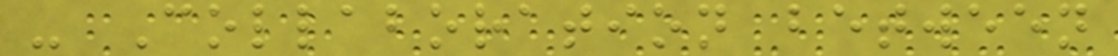- Collaboration between
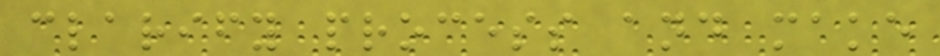clarify process and make
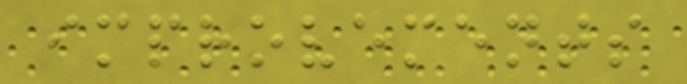improvements
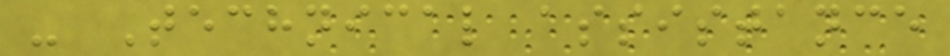- Technical assistance
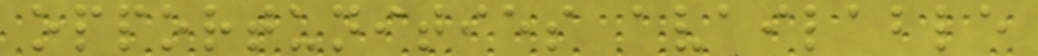opportunities available
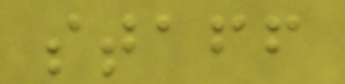staff
